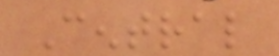Central
